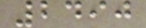2490
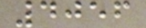4056
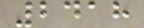2418
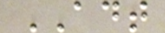ADT
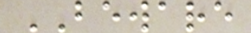BEWARE
